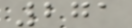271
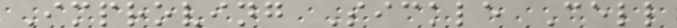Improving Sickle Cell
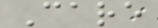Care
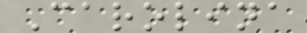Carolina
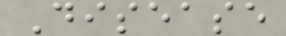Disease
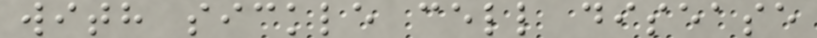with sickle cell disease
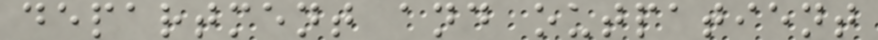department and outpatient
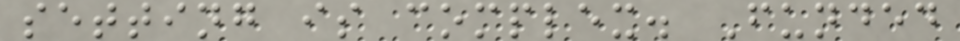setting is complex. Funded
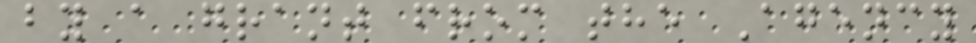by a grant from the Agency
